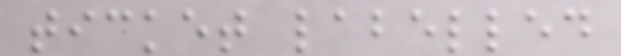ticket labelled
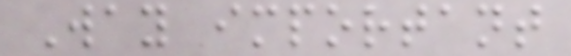Way important
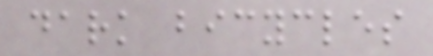dark bicycles
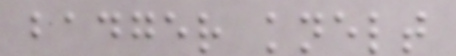badger knelt
